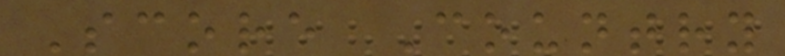Score Country
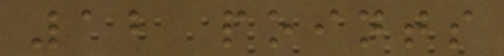12 points
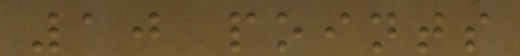10 points
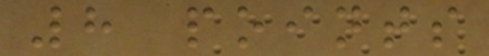8 points
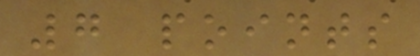7 points
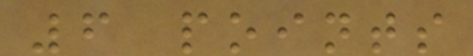6 points
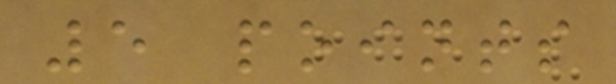5 points
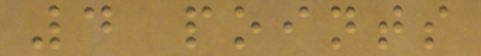4 points
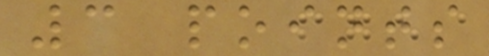3 points
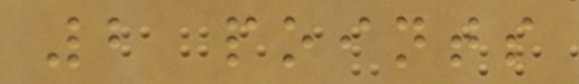2 points
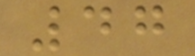47
